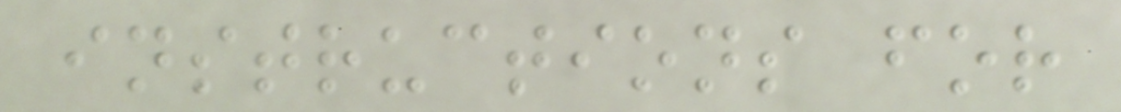instructions for
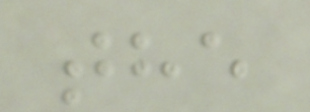the
